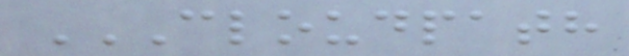CLOUDPATH
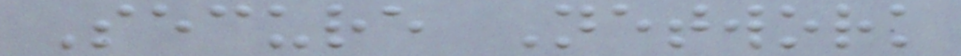Secure Network
